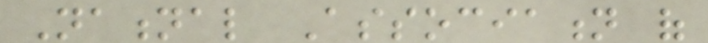National Association of
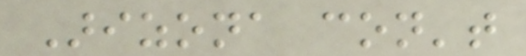Arizona con't
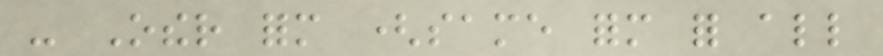- Other form (same form for all
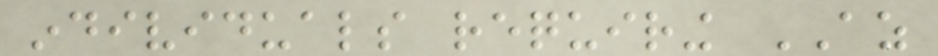individuals requiring AZ
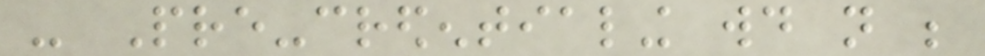- Pre-credentialing would not be
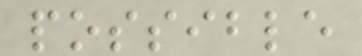possible
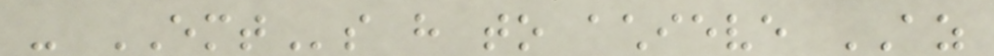- EMTs have to achieve AZ
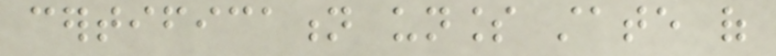certification unless state of
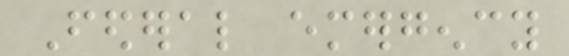Federal emergency
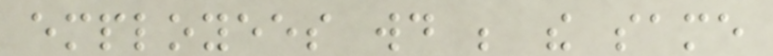employees would be the same
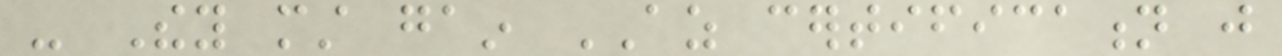- They must gain AZ certification just
